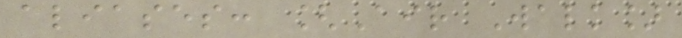aliases: [Air Walk]
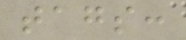tags:
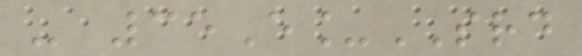- 35E_SRD
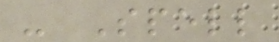- Spell
